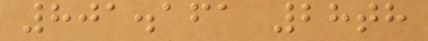801.161 28th
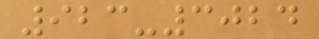923-3024
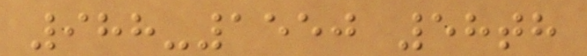988-1550 58th
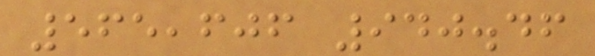565,606 940.46
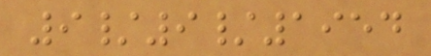9/9/1954
